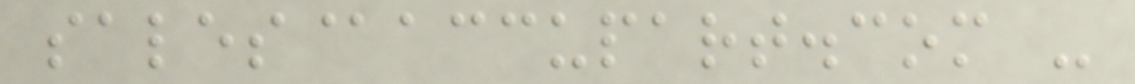sales@accupart.com -
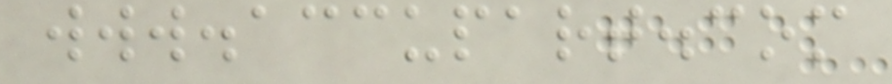www.accupart.com
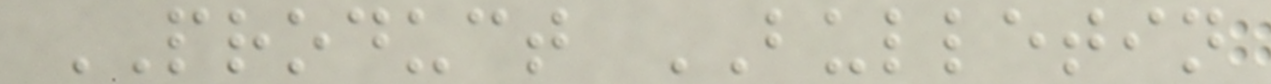PRODUCT BULLETIN
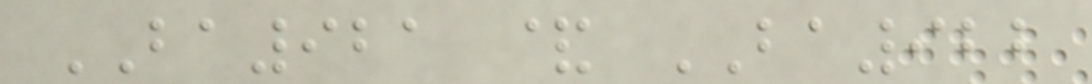BA921 & BA922
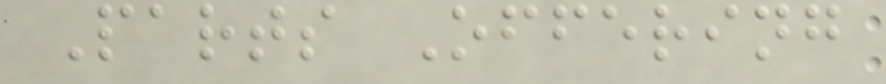Parts Offering
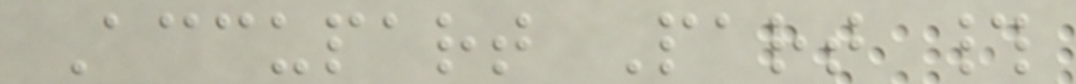Accupart Part #
